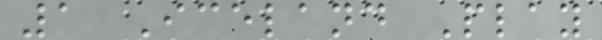1 Iceland Play
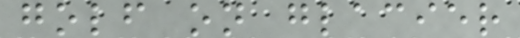golf on glacier
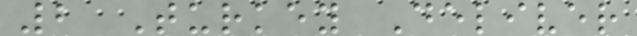2 Turkey Deliver
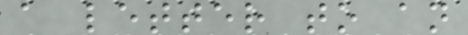a letter to an
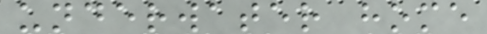underwater home
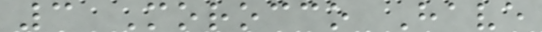3 Morocco Have
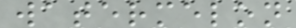watermelon
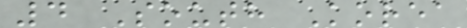4 South Korea
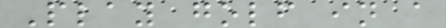Play golf in a
